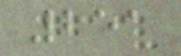251
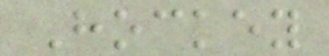Hockey
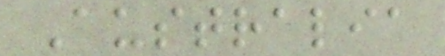Australia
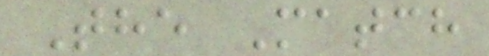The Match
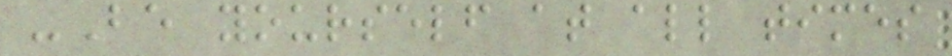-Be yourself at all times
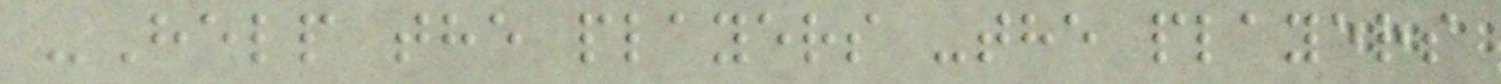-Help the players -the players
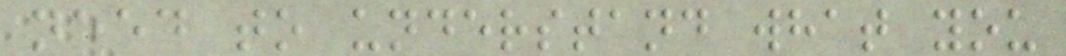need to understand what you
